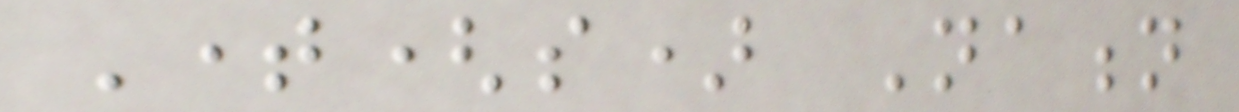Time(s) Nation
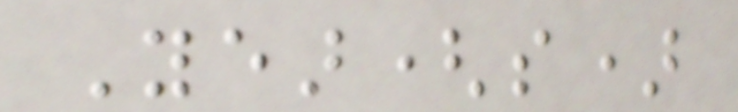Year(s)
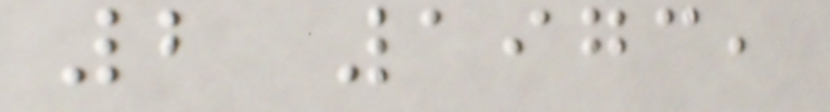2 1973,
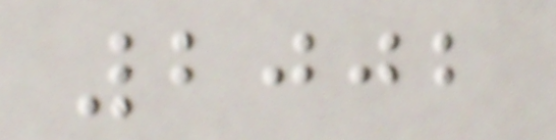2002
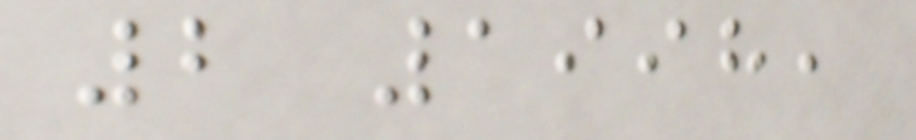2 1998,
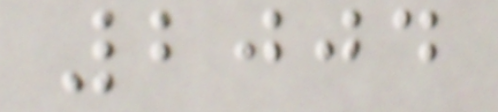2004
